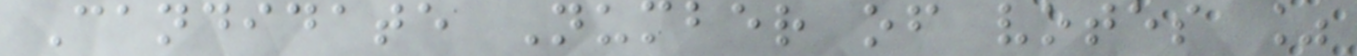Candidate Number of votes %
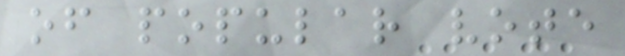of popular vote
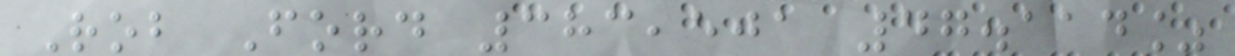Rob Ford 383,501 47.114%
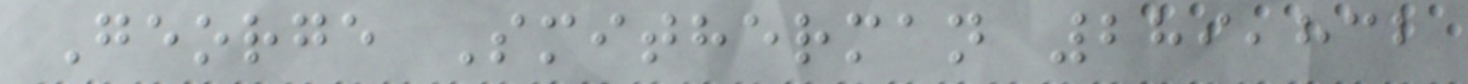George Smitherman 289,832
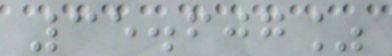35.607%
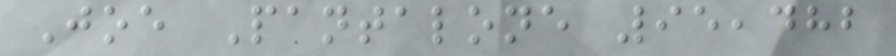Joe Pantalone 95,482
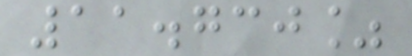11.730%
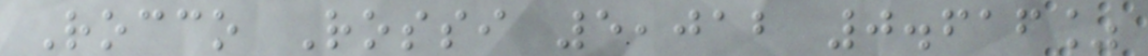Rocco Rossi 5,012 0.616%
